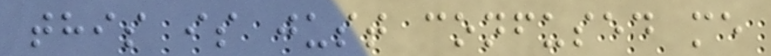this is just confused me
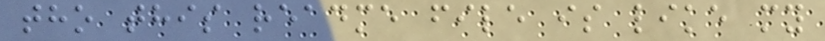tho this readme file is like my
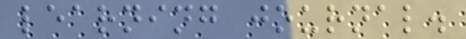learning journal.
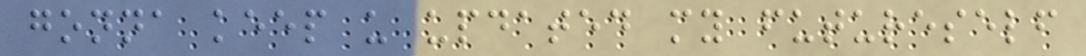gonna keep u updated my futureself
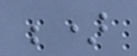;)
